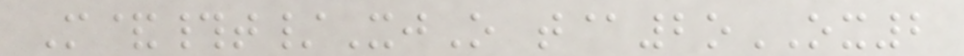M&#t/XjO t@2oOX2
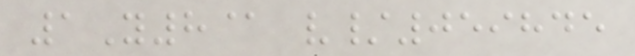1Y8@ v/059845
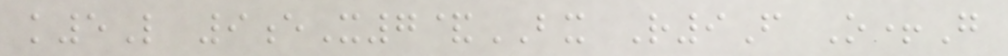k5L 9eX7&BX R9F O+G
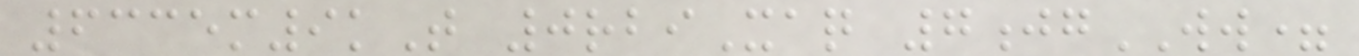6335m9kT 0rbiXaq 7jgWW=
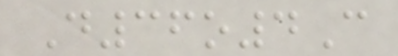D36o4C
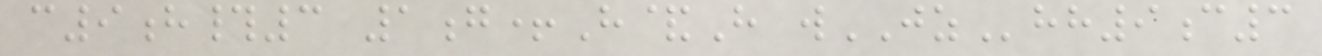c9h#3 1g+H&H wJZhh9c3
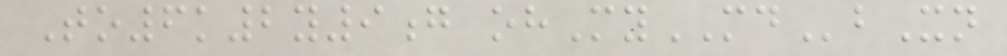To6k2y9g ohMyMDbXn
